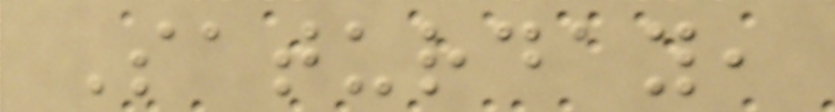Saturday,
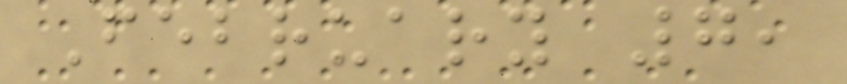February 7,
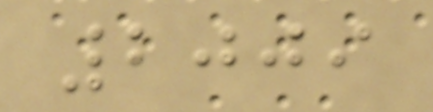2009
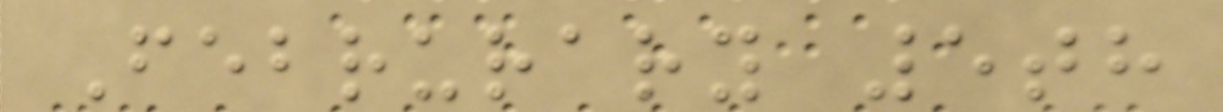Februrary 5th
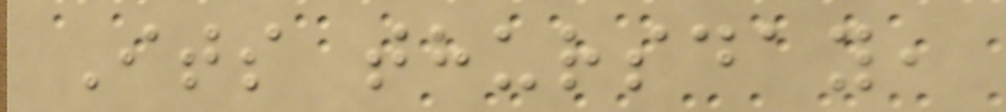Its thursday,
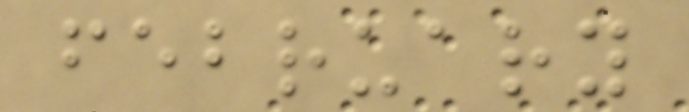february
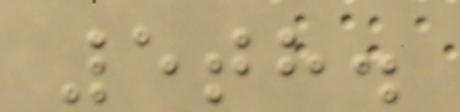5th.
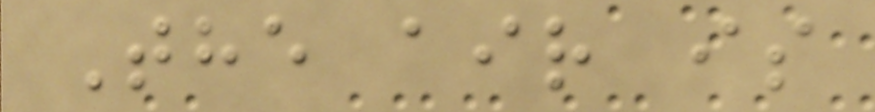The air is
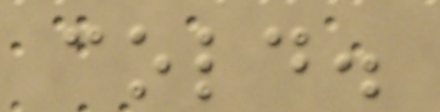cold.
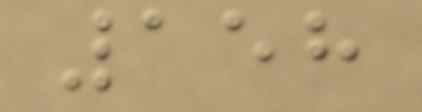158
